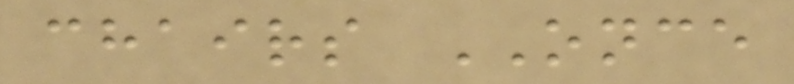chairs ONCE
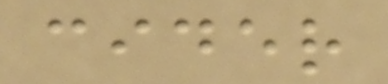cider
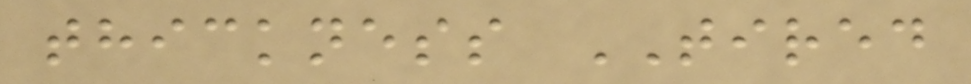thickness TIRED
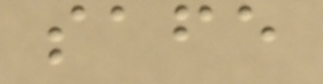safe
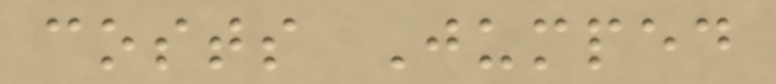costs Jumped
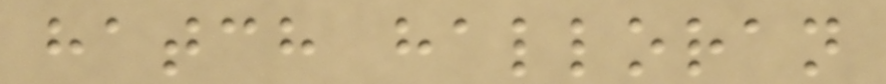hatch halloran
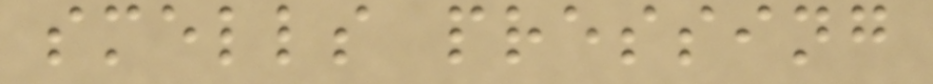smells pressing
